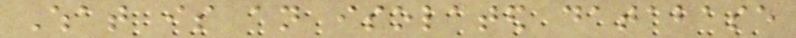What is an isolated database
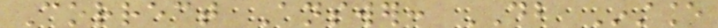Correct Answer: DB Instance
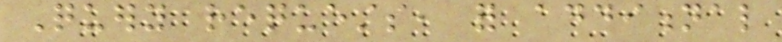Query requests, for additional
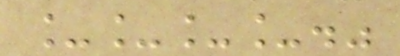____."
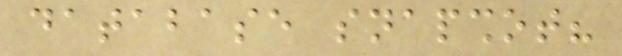database snapshot?
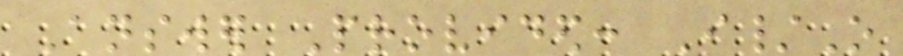Answer Provided: I/O
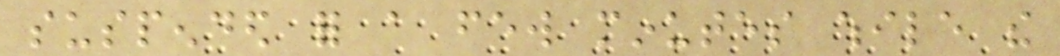suspended for a few minutes while the
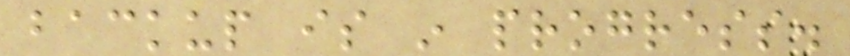backup is in progress.
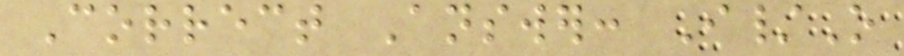Correct Answer: I/O
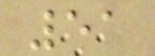51
